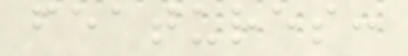features:
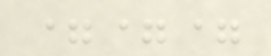===
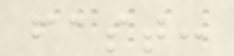fast:
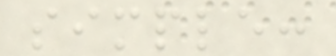simple:
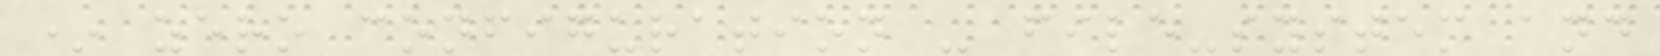* zero configuration - file-system and
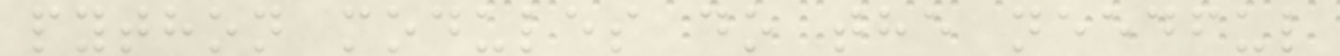python modules do the needful
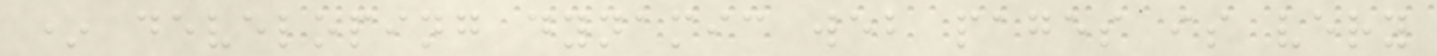* developing dynamic web pages is very
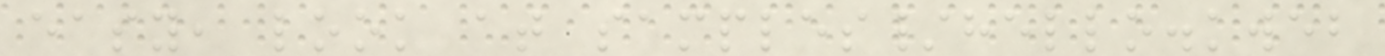easy, look at samples/hello.kweb
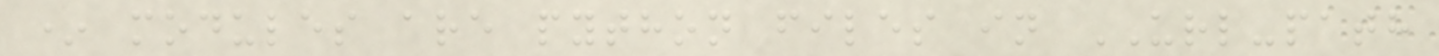* modules are python files in URL-path
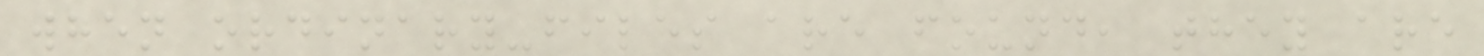when ordinary-files are found, they are
